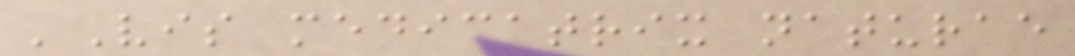'Vis medicatrix naturae
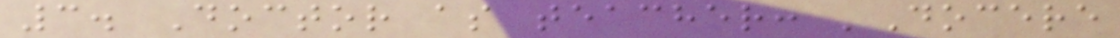3. Doctor as teacher: 'Docere
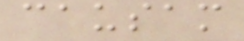causam
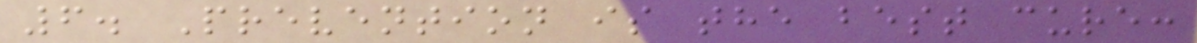6. Prevention is the best cure:
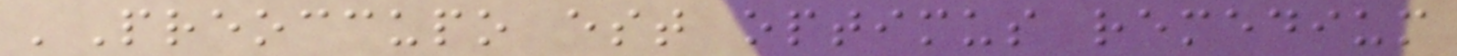'Preoccupo est optimus remedium
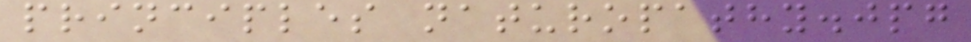principles naturopathy.jpg
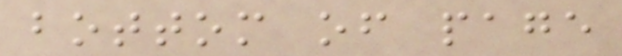bottom of page
